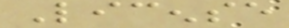License
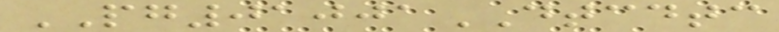PG01001DTCDTC
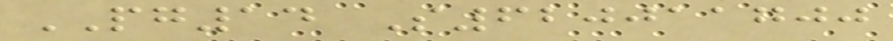PG14 S620011700
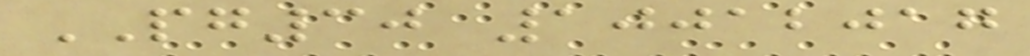PG30 10012017
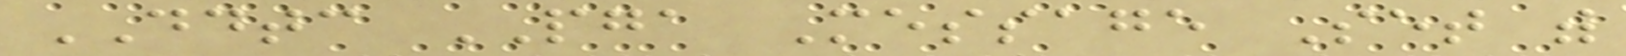DDTC PGA Message Set with
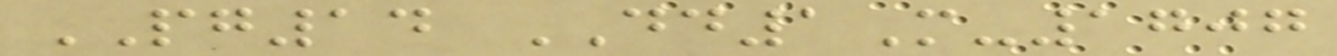PG14 DD1M-1707
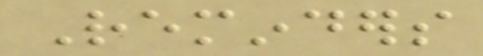Reminders
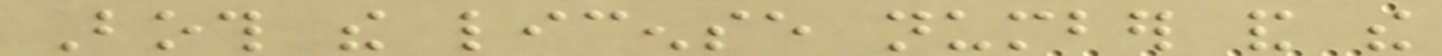Both the license number and the
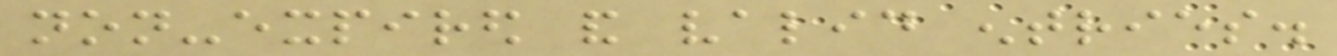non-expired and valid entries.
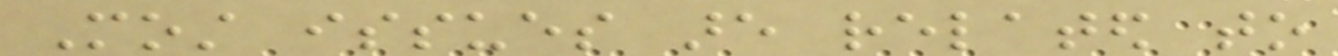Most issues are related to
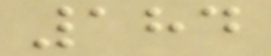184
